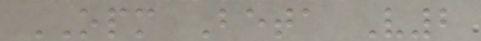OPM Beta V2
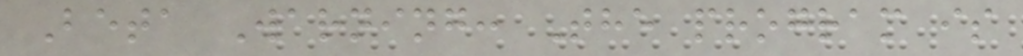Beta Warning: The program is
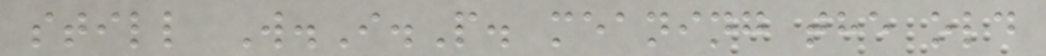still W.I.P. meaning the old
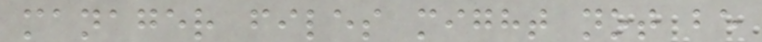manager files might not be
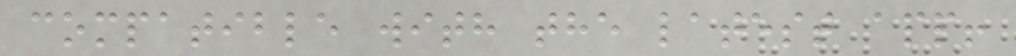compatible with the latest app!
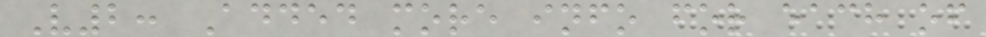V2: Added more info for each of
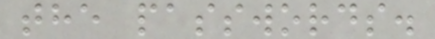the passwords.
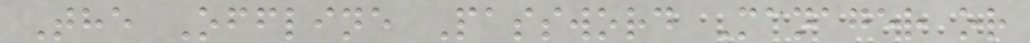The Offline Password Manager or
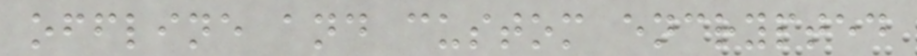offline and custom encrypted
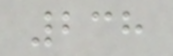238
